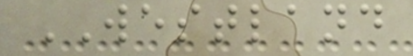WESTLAND
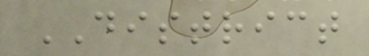DISTRICT
